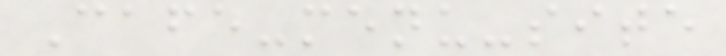Cafe-menu-site
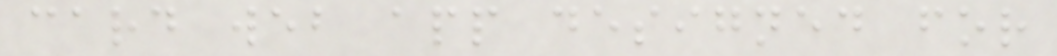card web app designed for
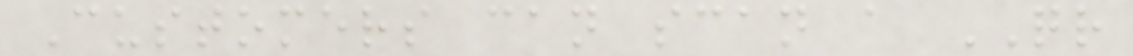Customers can scan a QR
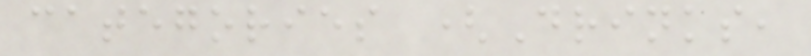categories (Drinks,
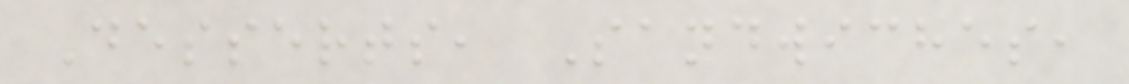Desserts, Sandwiches,
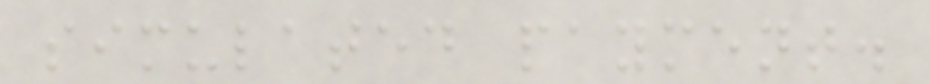simulated payment.
